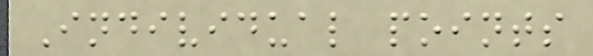Individual points
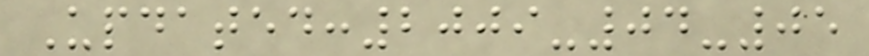Updated:2009-04-05
